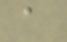a
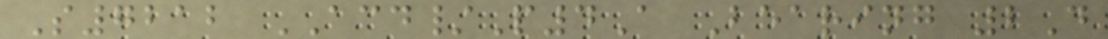S7212 ACD/P4A Bearing 2D
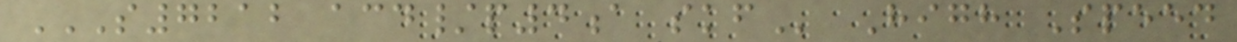S7212 ACD/P4A SKF High Speed
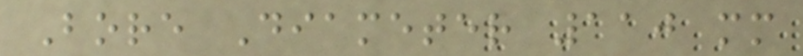Bore Diameter 110 mm
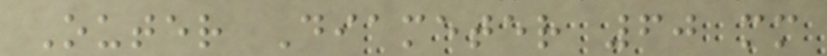Outer Diameter 60 mm
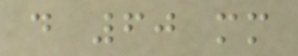d 60 mm
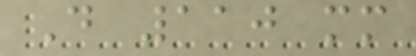D 110 mm
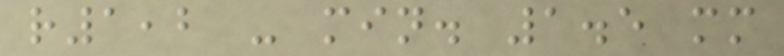r1,2 - min. 1.5 mm
